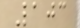103
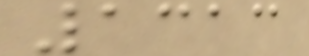1313
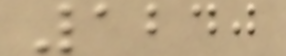1240
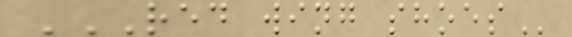RED WING SHOES
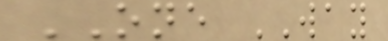ONE WAY
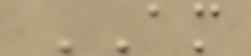AM
